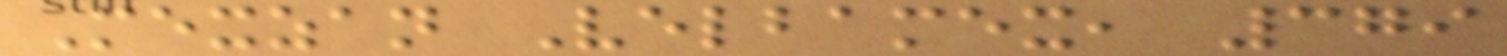Mexzan Velbamex, 379
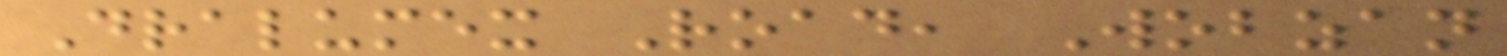Dralumex Road, Wobzan
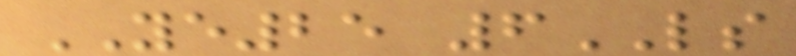YE25 6LS
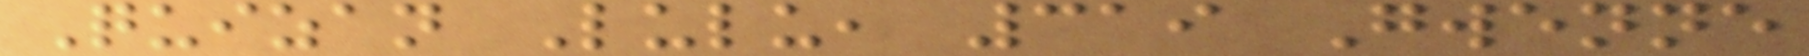Quizan Lulu, 319 Gwenne
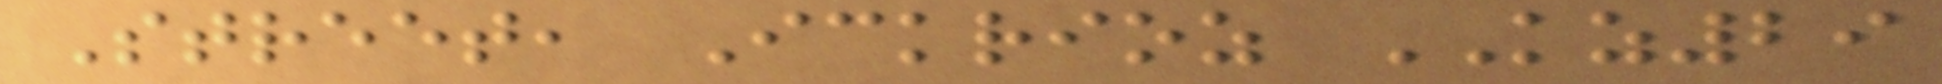Street, Ickrioz KZ29
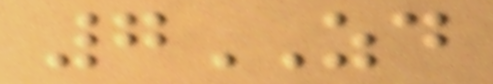7ZD
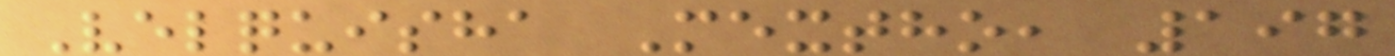Velquisha Mextho, 197
